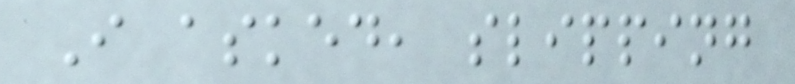I asked, slipping
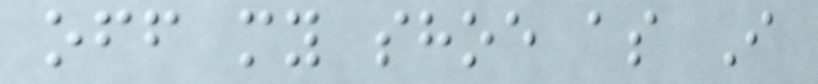off my shoe as I
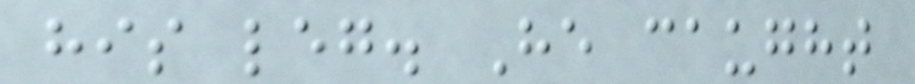his leg. He caught
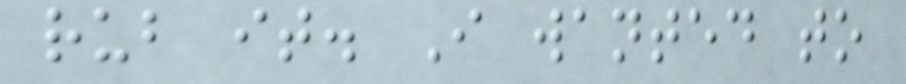rub it. I wanted to
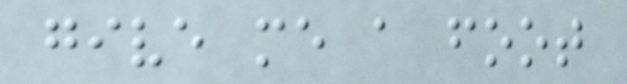give me a foot
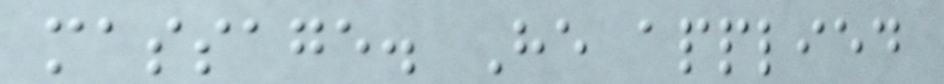massage. He applied
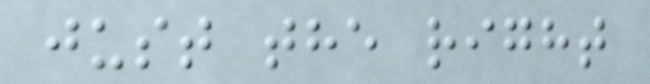just the right
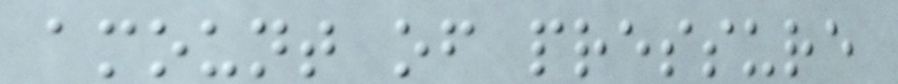amount of pressure
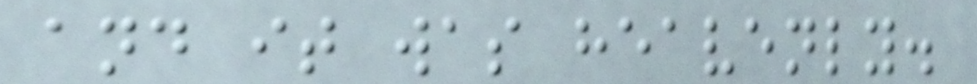and it was heavenly.
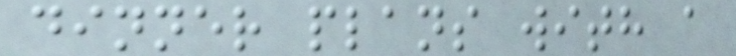dinner plans with a
